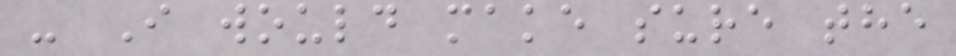- I would make sure the
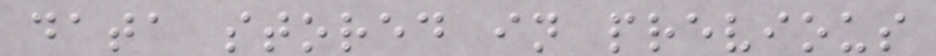data stored in previous
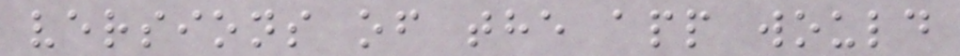versions of the app would
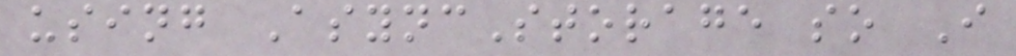using AsyncStorage so I
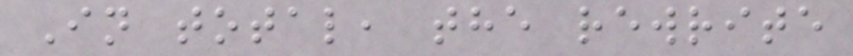In total, the rewrite
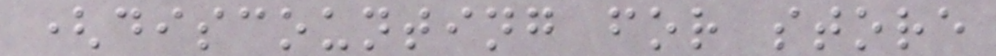(discounting for store
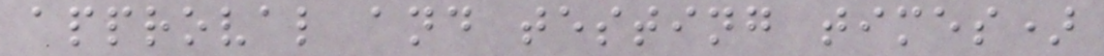approval and testing times)
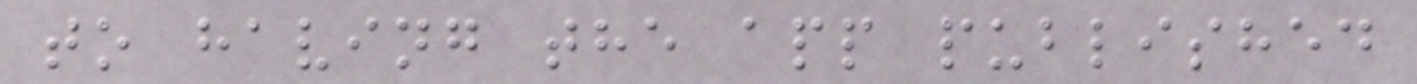to having the app published
